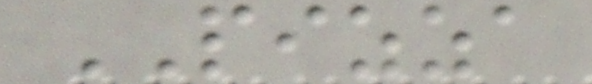PIZZA
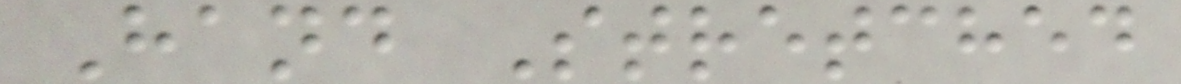Hand Stretched
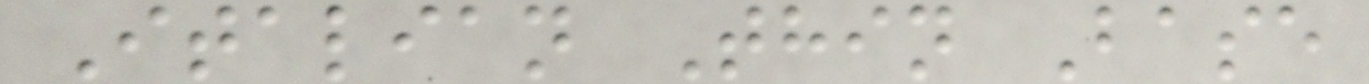Italian Thin Base
